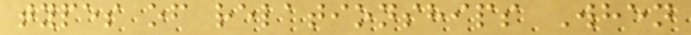types of relationships When
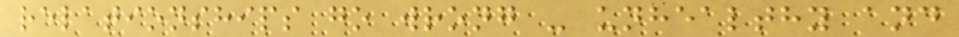relationships go wrong - unhealthy and
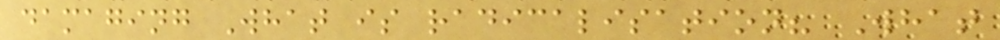damaging What is radicalisation? What
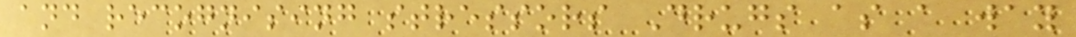and recognising stressors Drugs as a way
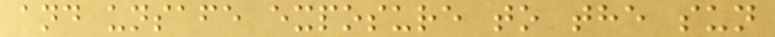and unsafe exposure to the sun
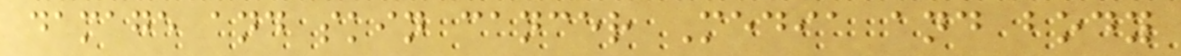damage and skin cancer Media and body
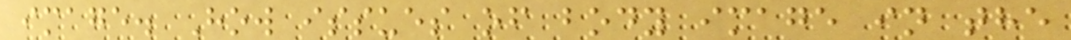image. How issues of body image in the
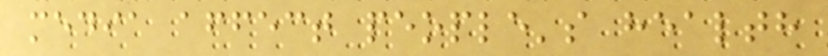media affect people's health
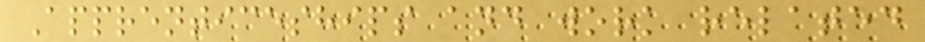Apprenticeships and work related
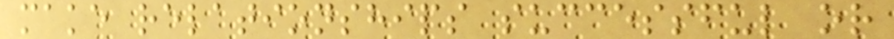make relationships successful or
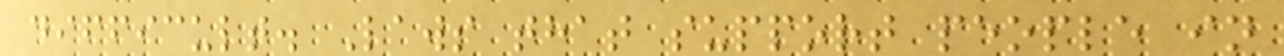difficult. Laws that support people in
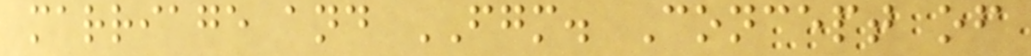marriage and FGM. Concept of
